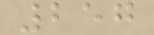257
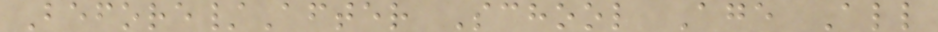Before/After School Age All
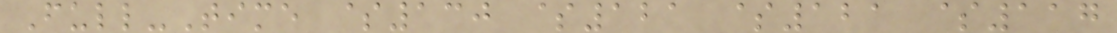Full-Time $130 $121 $121 $117
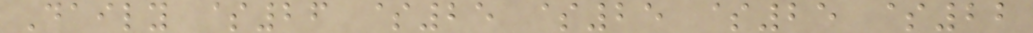Daily $26 $25 $25 $25 $22
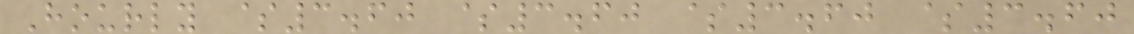Hourly $3.60 $3.60 $3.60 $3.60
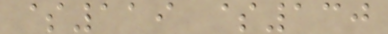$119 $130
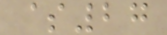$27
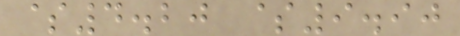$4.20 $9.90
